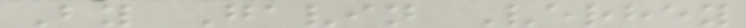By Gavin Verhey
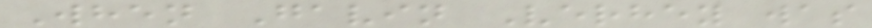When Gavin Verhey was
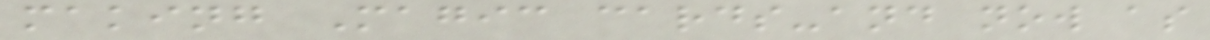making Magic cards-and now as
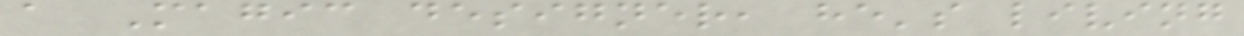a Magic designer, he's living
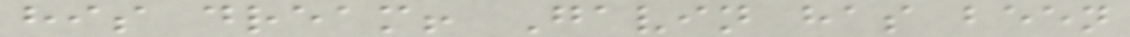his dream! Gavin has been
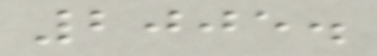2005.
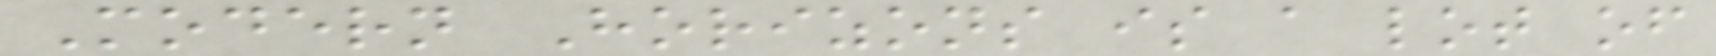Modern Horizons is a lot of
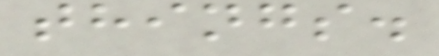things.
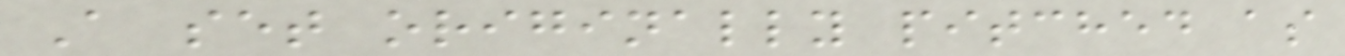A set originally pitched as
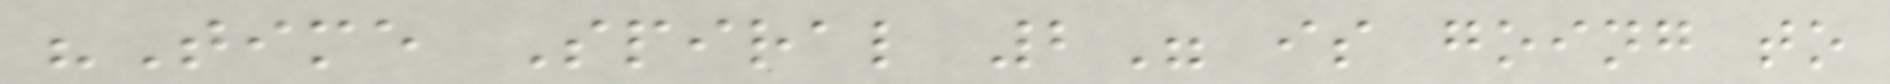"Time Spiral 2" is going to
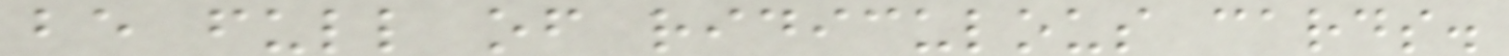be full of ridiculous cards.
